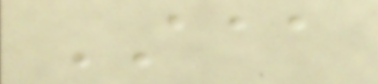AAA
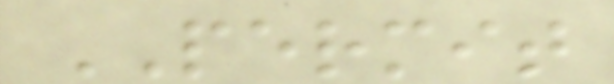PERMIT
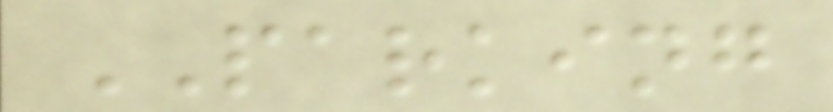PARKING
